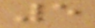5
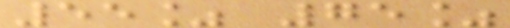55% 75%
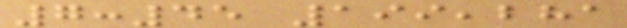7:45 199,281
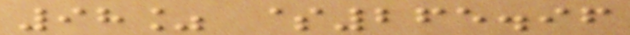98% $265.96
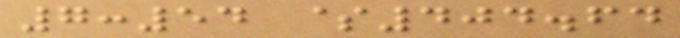7:54 $404.64
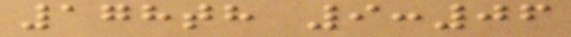178th 9:06
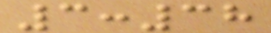3:38
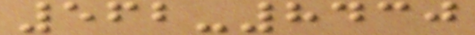562-8430
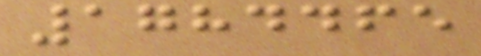1784465
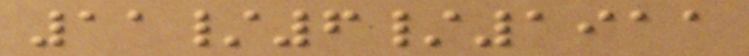11/6/1911
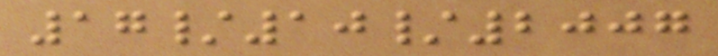17/10/2007
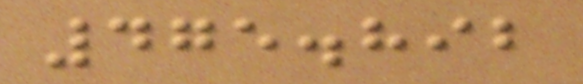475.892
